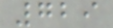729
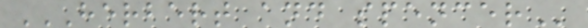HERBERT AND SPENCER
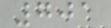701
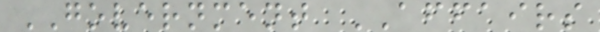GOVERNMENT AFFAIRS
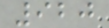920
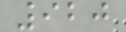920
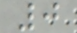0
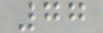77
